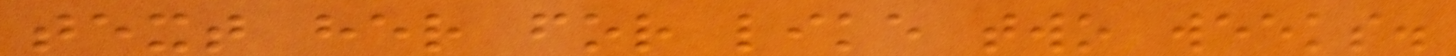text her for like two weeks.
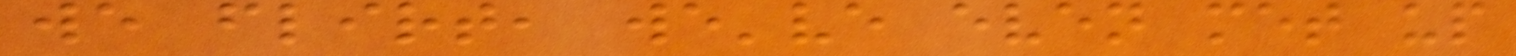we flirt, we've even met up
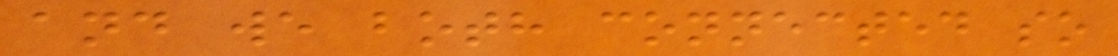and we both connected so
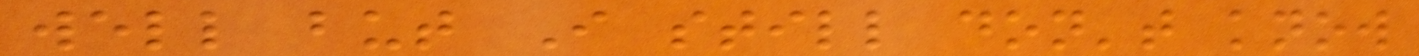well but I still don't know
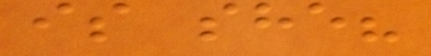is she?
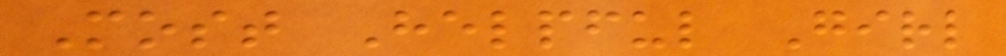Most Helpful Girl
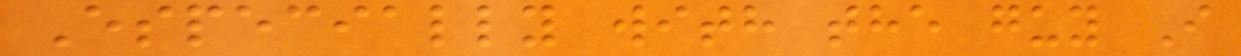Especially with the guy I
